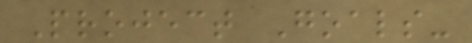Project Goals-
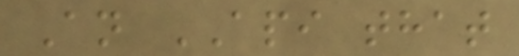An API that
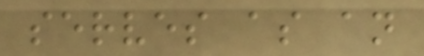serves as an
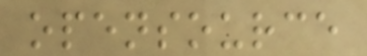opensource
